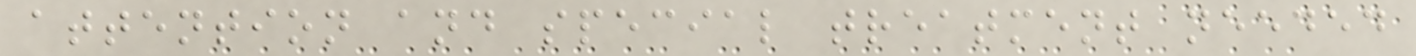attention and special treatment needed
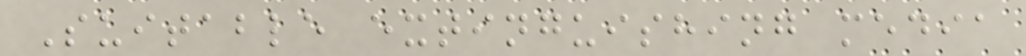Suitable extinguishing media
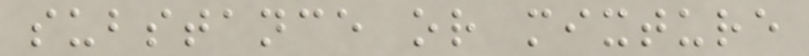substance or mixture
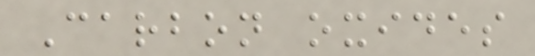Carbon oxides
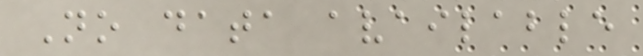No data available
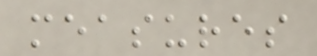measures
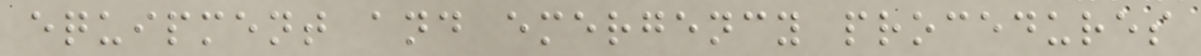equipment and emergency procedures
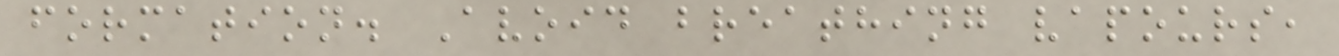formation. Avoid breathing vapours,
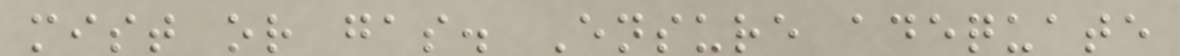mist or gas. Ensure adequate
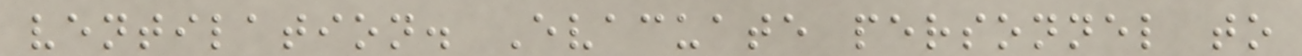ventilation. Evacuate personnel to
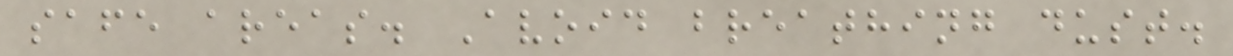safe areas. Avoid breathing dust.
